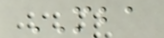MBA
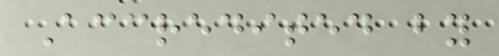Accredited by
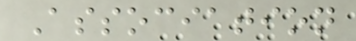Association
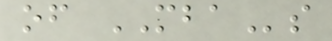of MBAs
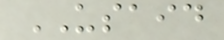USAID
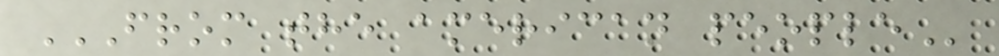FROM THE AMERICAN PEOPLE
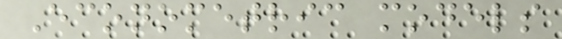Econometric models
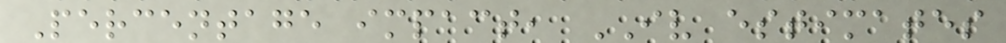Percentage impact, IV estimates
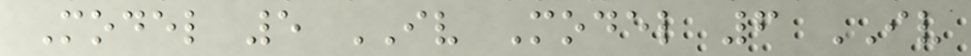Model 5 IV Model 6 IV
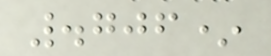.706*
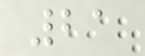21
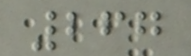267
